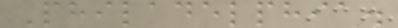Philadelphia.
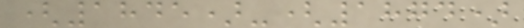(1845)-(1874)
